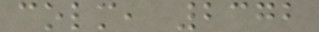colm, 2372
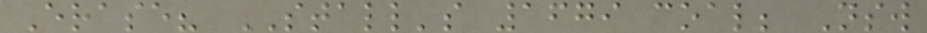Erase? STALL's 1679 coal; Nsw
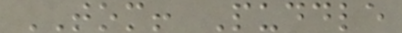TOM! Puddle
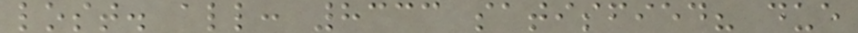lost. all: 8333 satisfied? due
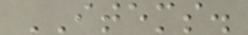ITEMS.
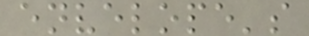envelope's
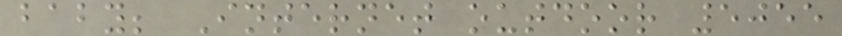baby; Internet outdoor 5055
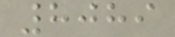8089
